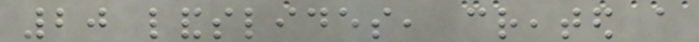20 landslides, created a
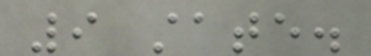9 state.
